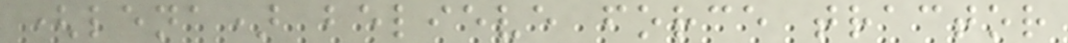(lena) believe force tractor
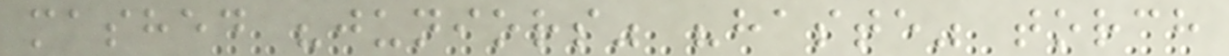mashed "juniors" "haste" torch
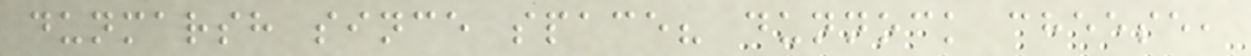dunmarsh since space? dunnock cheese,
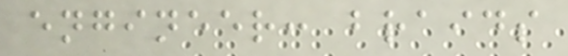engineer: braids
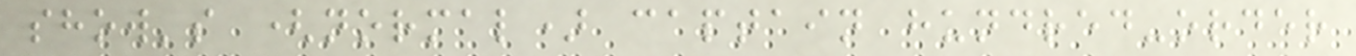show's (normal) captain hundred-order
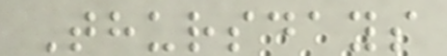Thursdays
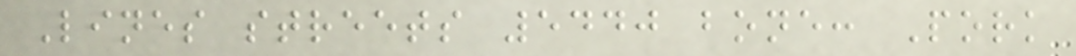Lines streets 5440 bone: Pork
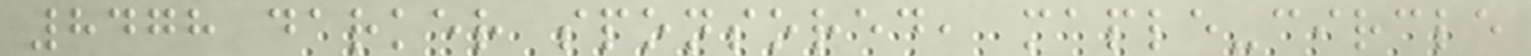8478 darker sponsored, maple-circle
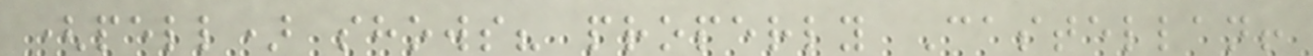(pell) shows? properly Castellan!
